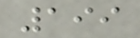199
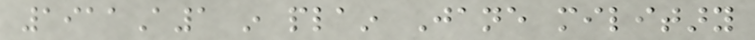1911A1 in plain Jane military
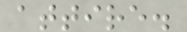attire.
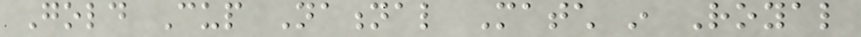Gold Cup National Match in Royal
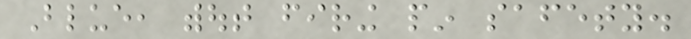Blue, without firing pin safety.
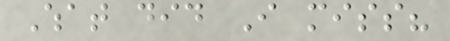What did I miss?
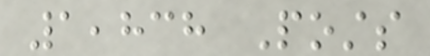1,838 Posts
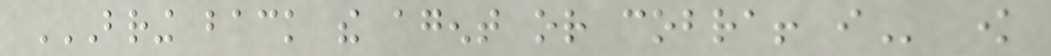BRING BACK THE AGENT OR COBRA! I know
